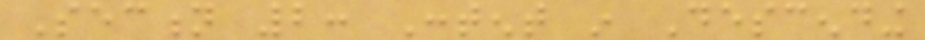Section 2: Content in Descending
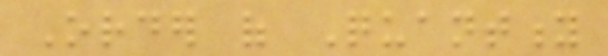Order of Quantity
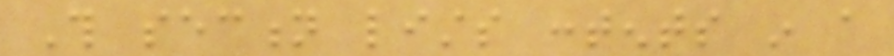This section lists contents in a
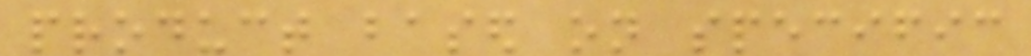product based on specific
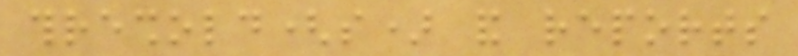threshold(s) and reports
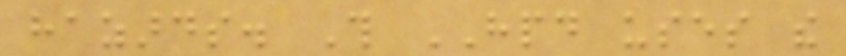hazards. This HPD uses the
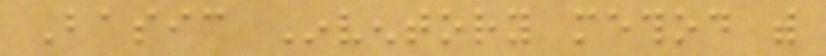Basic Inventory method with
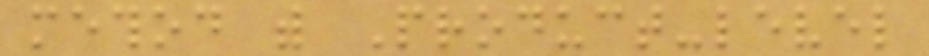method with Product-level
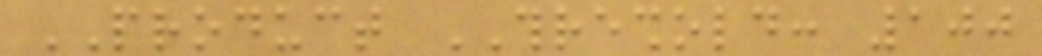PRODUCT THRESHOLD: 100
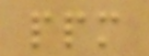ppm
